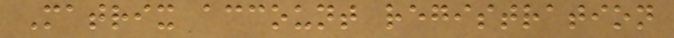Matrix account registration
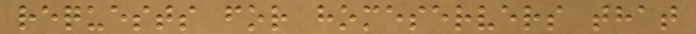requests for homeservers that
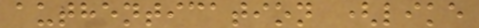authentication (like
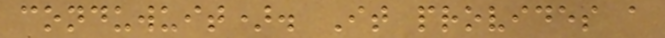conduwuit). It provides a
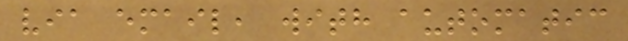via email, with automatic
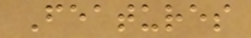Features
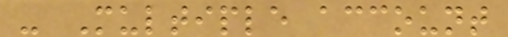- Multiple account
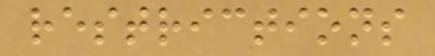restrictions
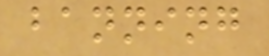banning
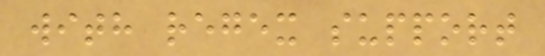with regex support
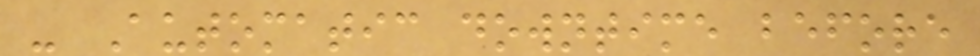- Automatic downtime before
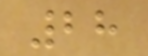28
